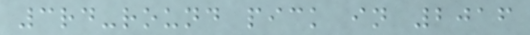3rd-round pick in 2016
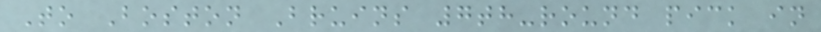To Boston Bruins 7th-round pick in
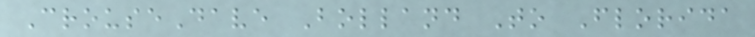CrouseDave Bolland To Florida
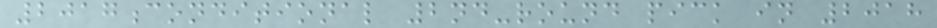2017conditional 2nd-round pick in 2018
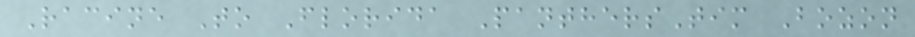Racine To Florida PanthersTim Bozon
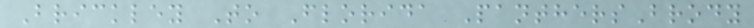Brickley To Florida PanthersBrody
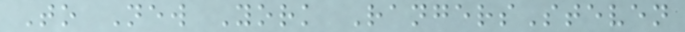To New York RangersSteven
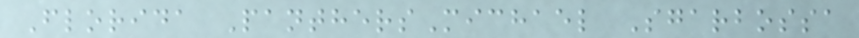Florida PanthersMichael Sgarbossa
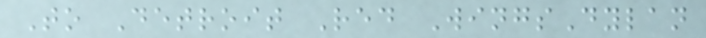To Detroit Red WingsDylan
